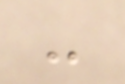-
